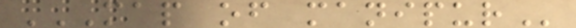MAP OF MANIPUR
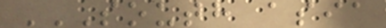SOUTH ASIA
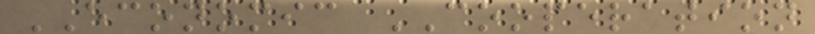ECONOMIC COOPERATION
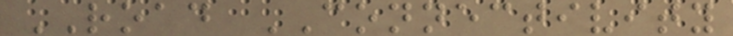ROAD CONNECTIVITY
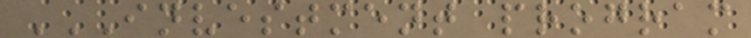INVESTMENT PROGRAM
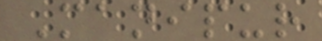Manipur
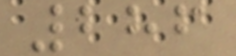286
